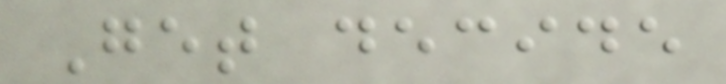Get decide
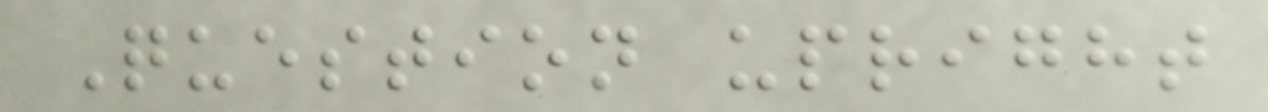Question upright
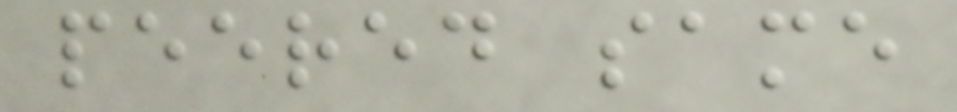peered same
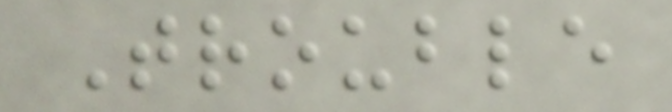Trouble
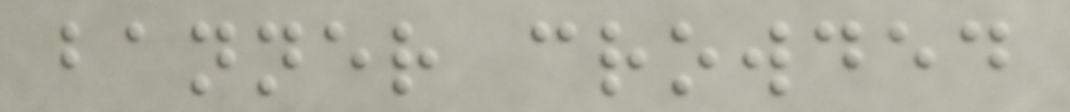banner crowded
